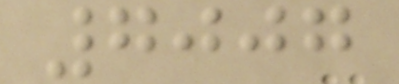7007
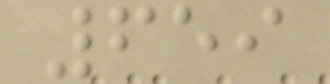659
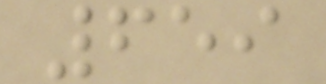659
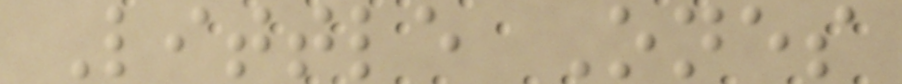Little Ones
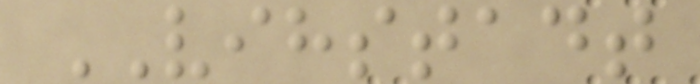VIHSTADT
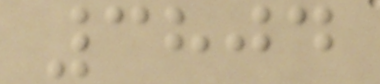3804
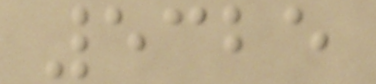5325
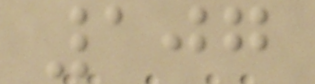107
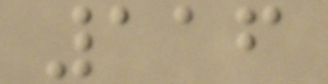116
